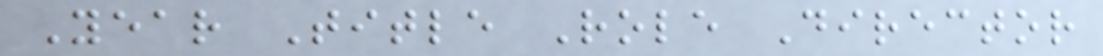Year Title Role Director
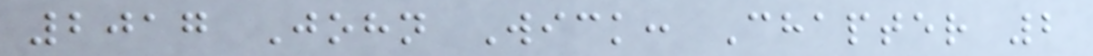2017 John Wick: Chapter 2
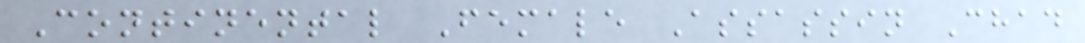Continental Female Assassin Chad
